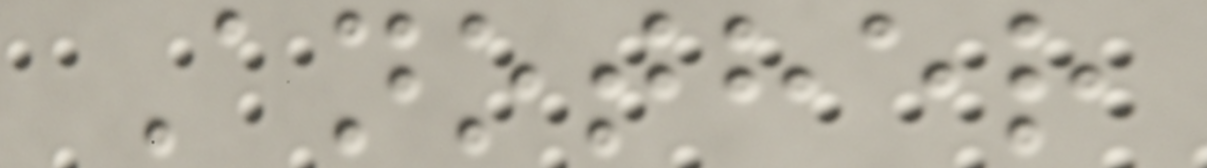Another
